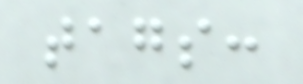tags:
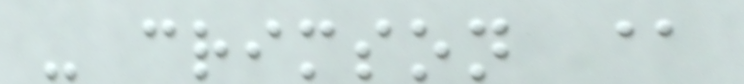- crimson @
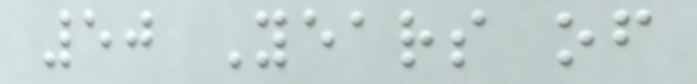50 Years of
